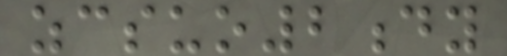zcsuo2dy
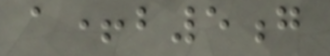a+b5g
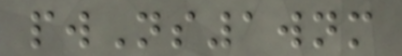pwNs1wnm
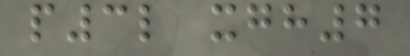p3l xgh7
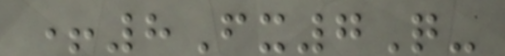+8Fx7Q-
